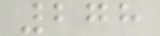278
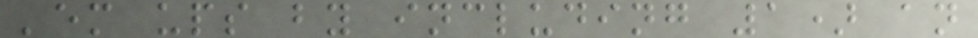'em ups by including 1) an
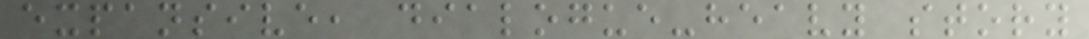expansive, dialogue-heavy story
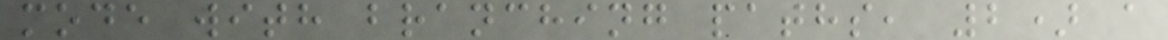mode with branching paths, 2) a
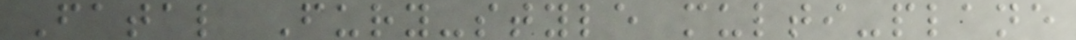Fatal Fury-style multi-plane
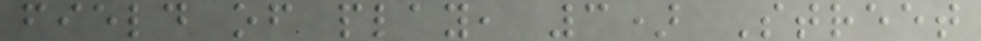field of play, 3) Street
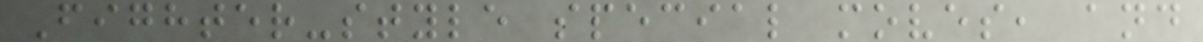Fighter-style special moves, and
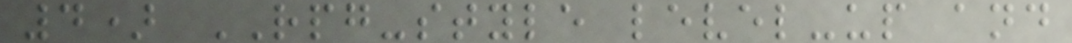4) RPG-style level-up and
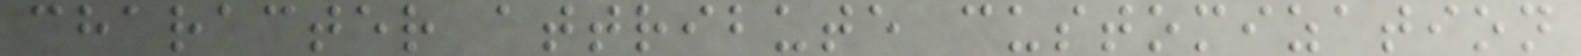character attribute customization
